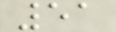51
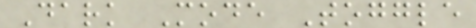Dark Mode Toggle
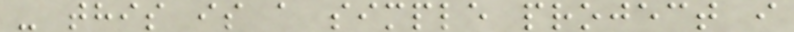- this is a simple project i
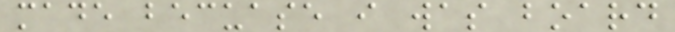made becuase i was board
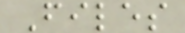Files
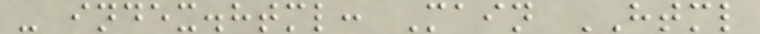- index.html: Main HTML
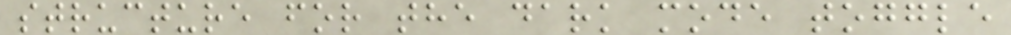structure for the dark mode toggle
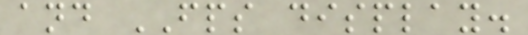and FPS display.
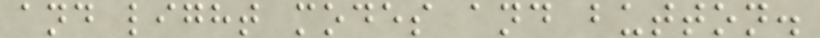and light modes and button.
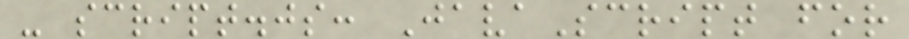- script.js: JavaScript for
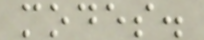modes.
